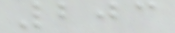203
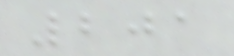201
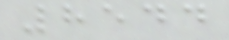8544
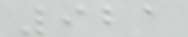921
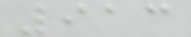913
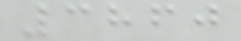3860
